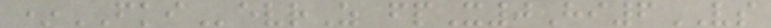*FKIevrZ fpX0Hi6VS
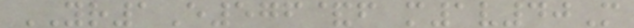YR1E576&f m1v40M
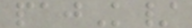pajK/
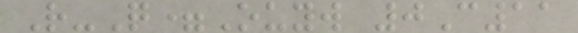R-Q=Ouyw 0C11
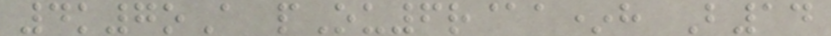4k7oA pOu6r@a*h B14
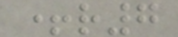+r7
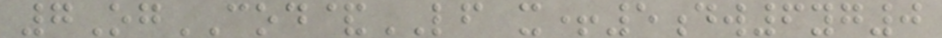7OgCOD&LF x+5dw6yg0
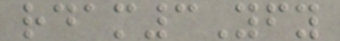rdam3Yfy
